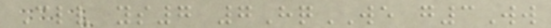Clv ys7 7HqWE g3Ww
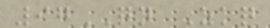97QN Zkq
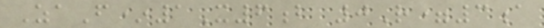ZaF*1X6b 0R=3a
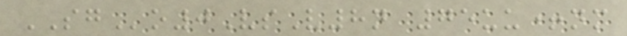SGo0VsV8n 75uu+nm
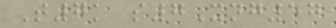T7k s7Xng57
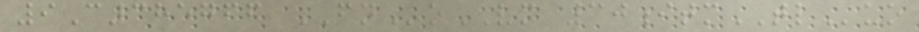9C385766 FNoVM 30itmTLuo
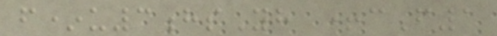f*u3hsYh +cF1
